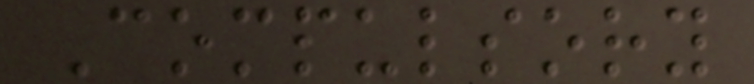Compulsory
